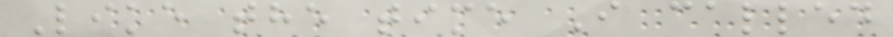Like the time I called
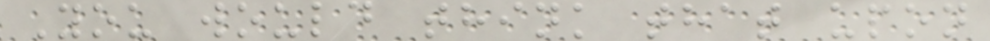You would think that upon
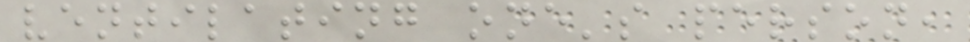ventilating one's person,
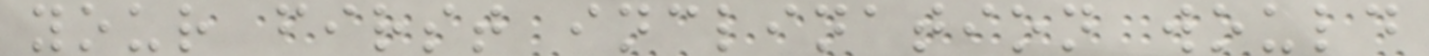your first inclination would
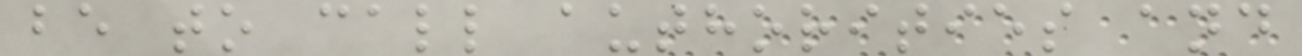be to call authorities and
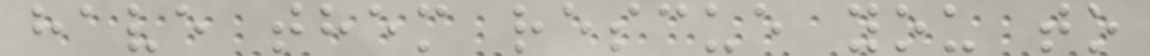have them rescue you to
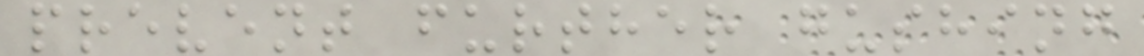prevent further gushing
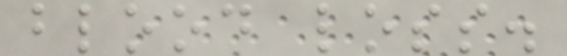blood loss.
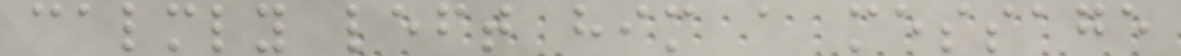calmly left him a message
